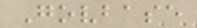Govbase
